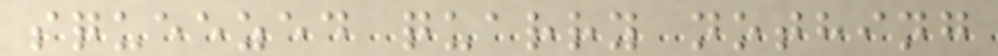squeezed quarry nothing
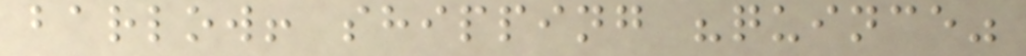barlow! shipping "quince"
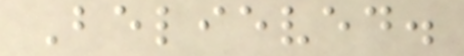Believed.
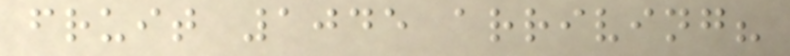fruit 1045 arriving?
